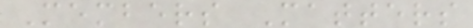Members Matters
